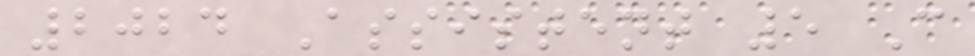2024 Assistent 5 C
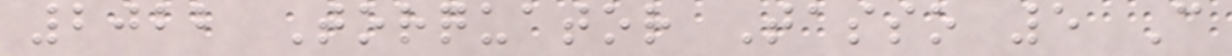2022 Torquator Tasso 5 C
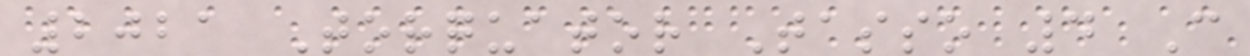2021 Torquator Tasso 4 C
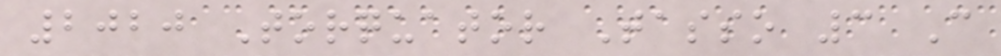2020 Torquator Tasso 3 C
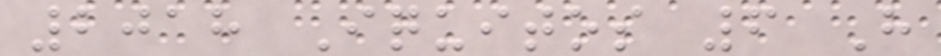2018 Iquitos 6 H
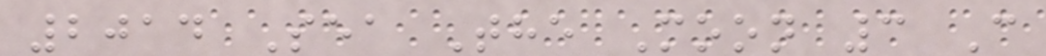2014 Sea The Moon 3 C
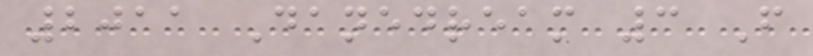2011 Danedream 3 F
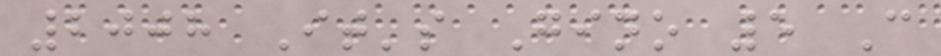2008 It's Gino 5 C
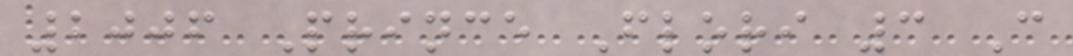2006 Prince Flori 3 C
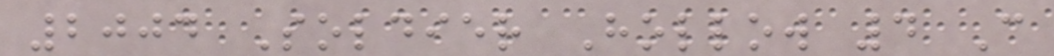2004 Soldier Hollow 4 C
